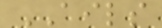AILS
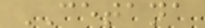CETANA
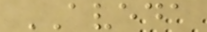AVEDA
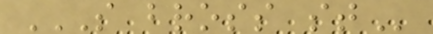S BROSS ST
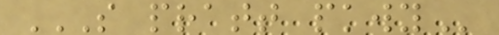S PRATT PKWY
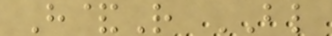H&R BL
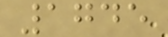1745
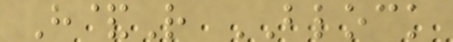H&R BLOCK
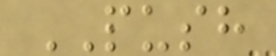PUSH
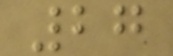27
